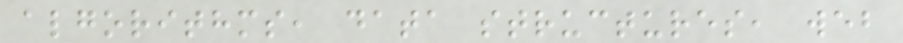algorithms, data structures, web
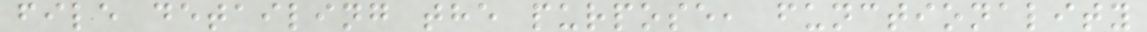file detailing the purpose, functionality
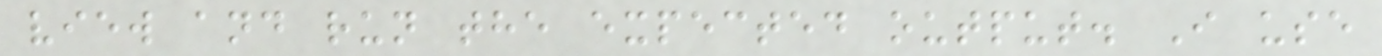view and run the expected output. I use
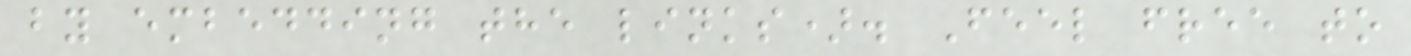by embedding the links). Feel free to
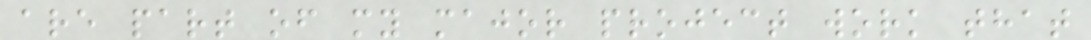are part of my major project work that
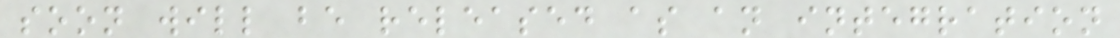soon will be released as an integration
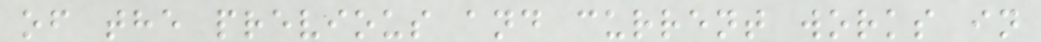of the previous and current works in
